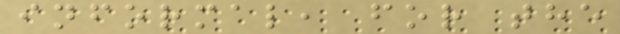informal, for the
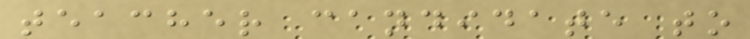teacher candidate to
